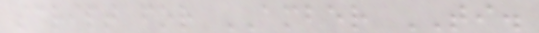script for AMBER TI.
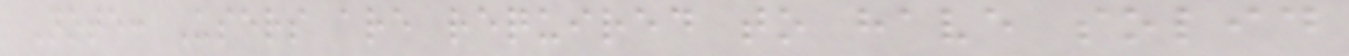Note: Users are required to have solid
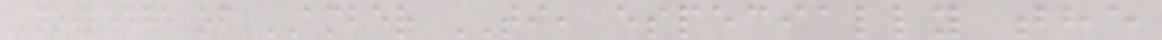knowledge of AMBER TI, especially the
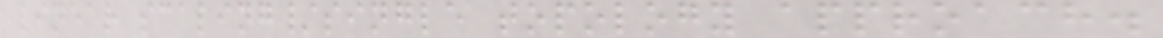linear scaling/single topology approach.
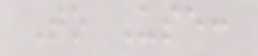To Use:
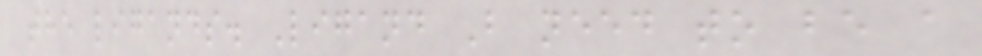the ligands. Ligand B need to be a
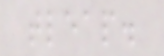tleap.
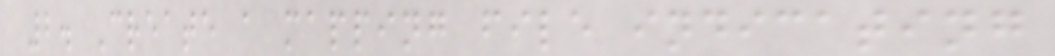2. Create a mapping file indicating
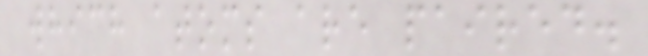which atoms are paired.
